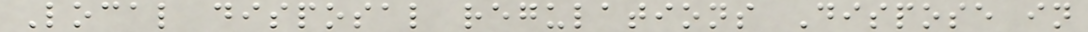Local disposal regulations Dispose in
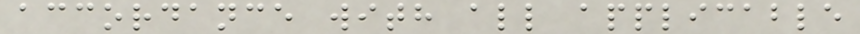accordance with all applicable
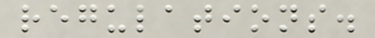regulations.
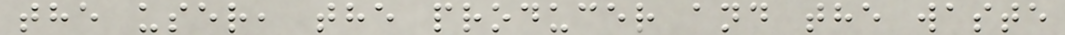the user, the producer and the waste
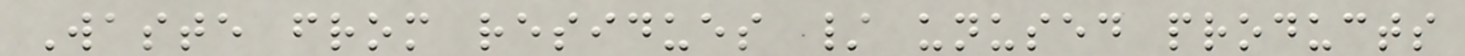Waste from residues / unused products
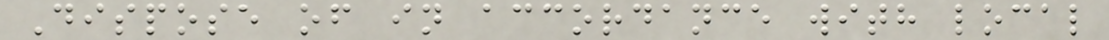Dispose of in accordance with local
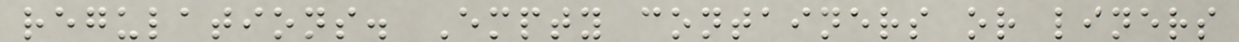regulations. Empty containers or liners
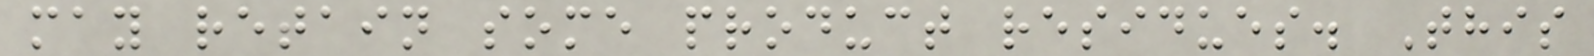may retain some product residues. This
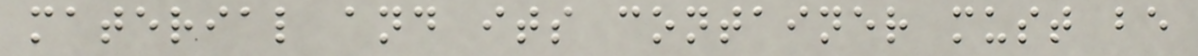material and its container must be
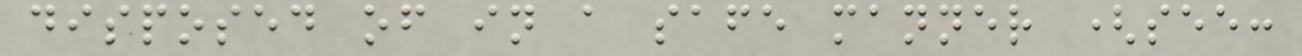disposed of in a safe manner (see:
